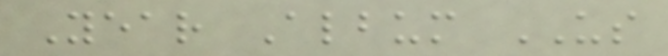Year Album US
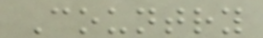Country
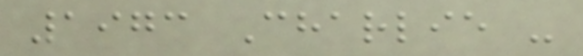1973 Charlie -
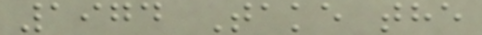1974 Take the
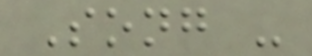Song -
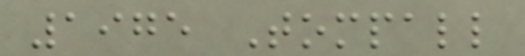1975 Tompall
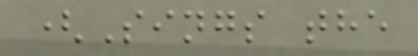(Sings the
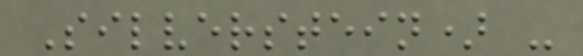Silverstein) -
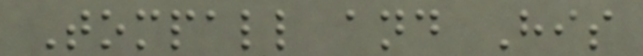Tompall and His
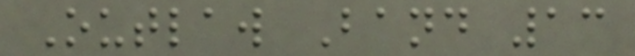Outlaw Band 13
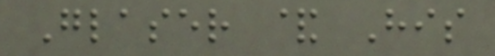Glaser & His
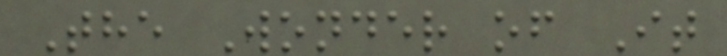The Wonder of It
